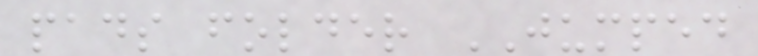pads folder JUMPED
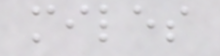miles
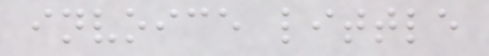invoice little
